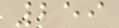259
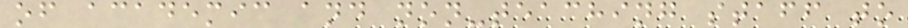of academic and non-teaching staff to
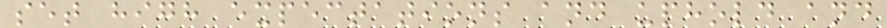set high expectations and uphold and
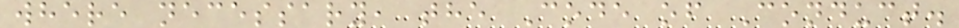where necessary, the Code of Conduct.
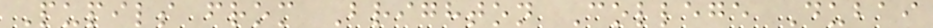Pupils from Brighton College Dubai
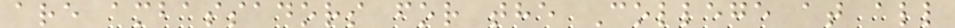are ambassadors for the College at all
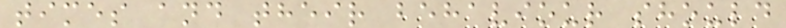times and their behaviour should
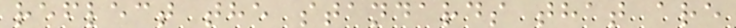reflect the standards that are
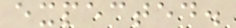expected.
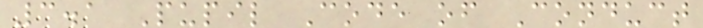3.1 Pupil Code of Conduct
